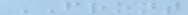FRONT
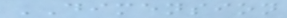DIMENSION
